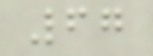67
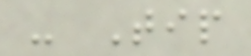- Tip
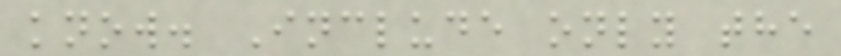know. Include only the
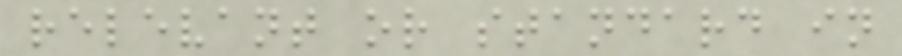relevant or standard in
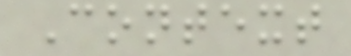Context
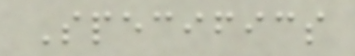Specifics
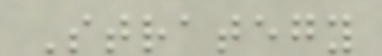Strategy
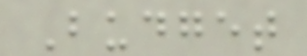Budget
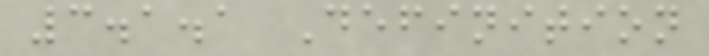3.1.1 Definition
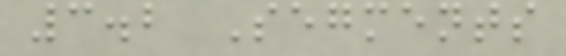3.2 Segments
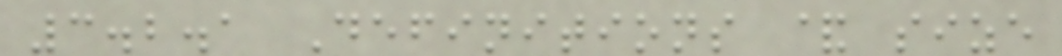3.2.1 Definitions & size
